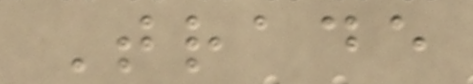Trade
